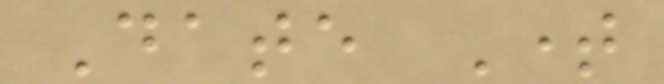Date Time
